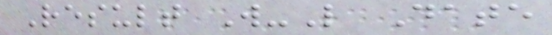Result W-L Date
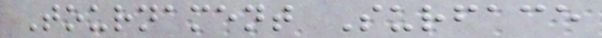Tournament Surface
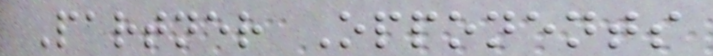Partner Opponents
